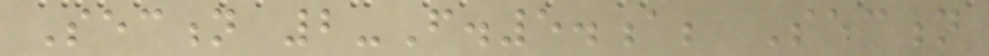Section 2-F.5.a; Section
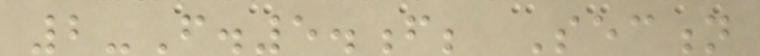2-F.5.f; Section
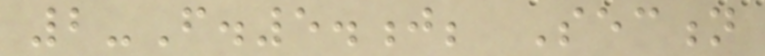2-F.5.j; Section
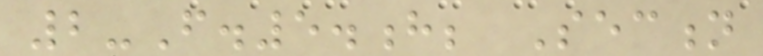2-F.5.h; Section
